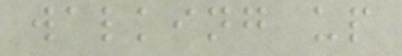walking up
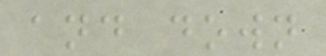and down
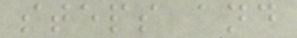steps and
